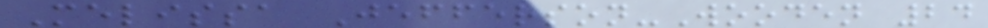Melissa Jefferson-Wooden 24
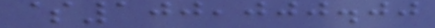$100,000.00
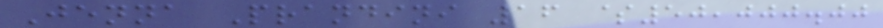Jenna Prandini 16 $50,000.00
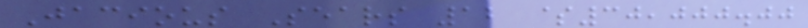Jacious Sears 12 $30,000.00
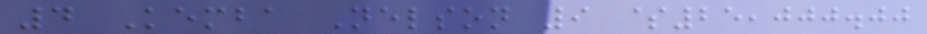4 Kemba Nelson 9 $25,000.00
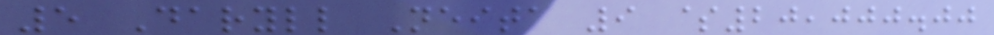5 Daryll Neita 9 $20,000.00
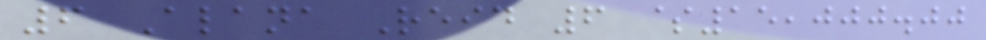6 Alana Reid 6 $15,000.00
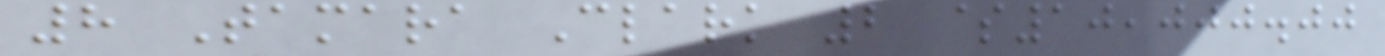8 Tamara Clark 2 $10,000.00
